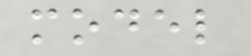model
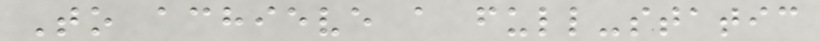To achieve a full-static
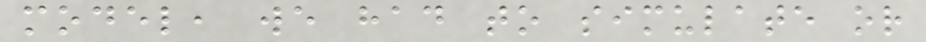model, we had to simulate or
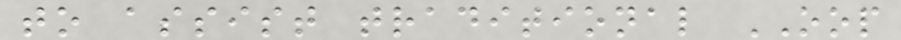to assist traditional OOP
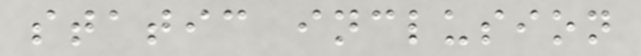static inclusion
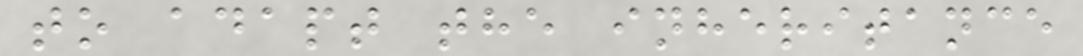to adapt the inheritance
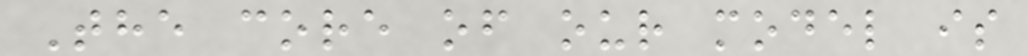The core of our model is
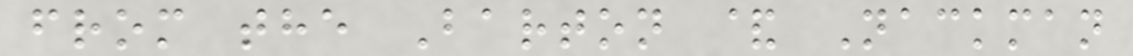from the Barton & Nackman
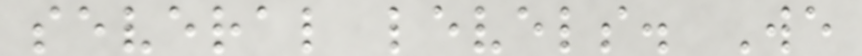several levels. We
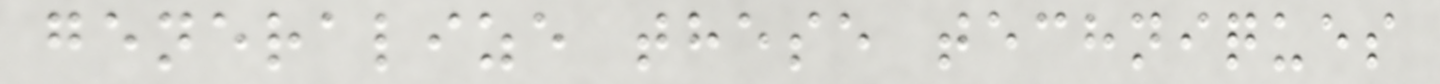generalize these techniques
